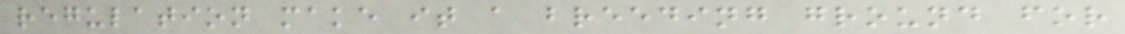regulation make it a breeding ground for
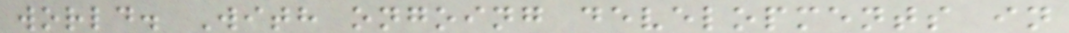world. With ongoing developments in
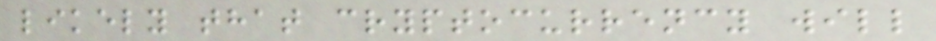likely that cryptocurrency will
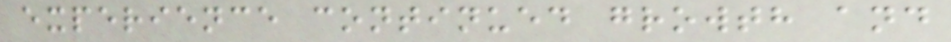experience continued growth and
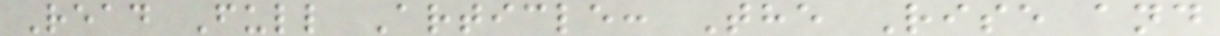Read Full Article: The Rise and
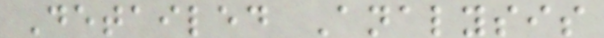Detailed Analysis
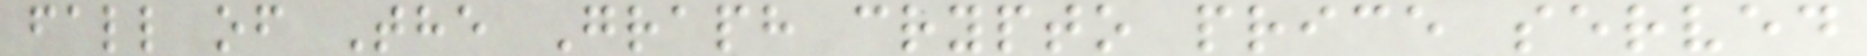fall of The Graph crypto price served
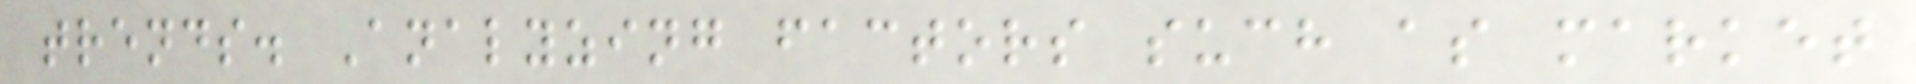trends. Analyzing factors such as market
